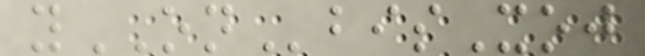yONbisXoj
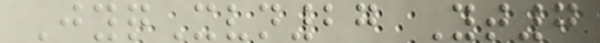JyqXvn27 Yt7
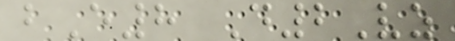bE8 D2Vz
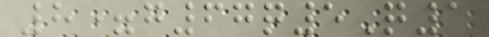8=g67q5Q1
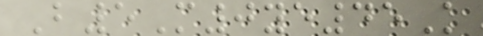B5M0ye45K
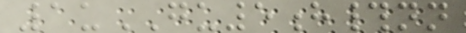1uGU5h#nn
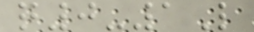q0-1L
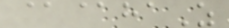@@haZ
